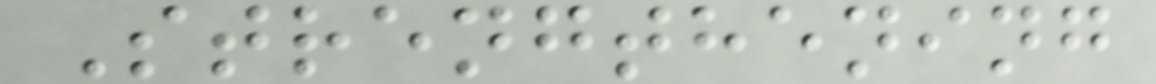Strengthening
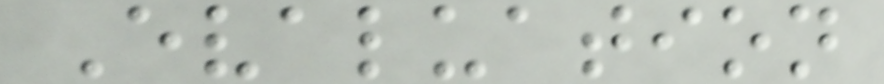Evaluation
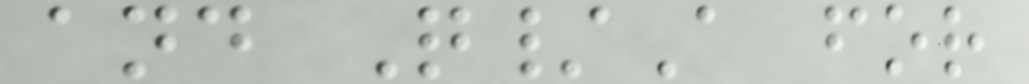and Q/A for
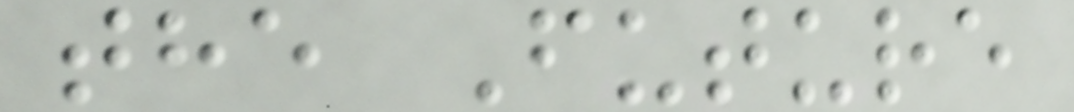the Future
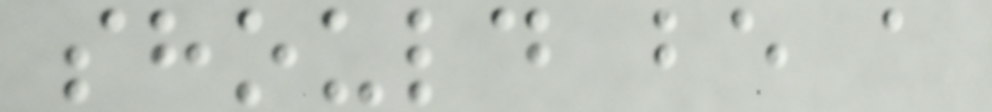should be a
